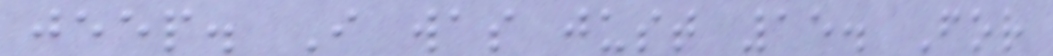jeep. I was just 15. For
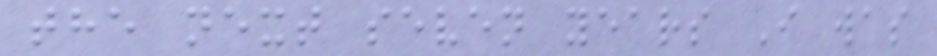the next seven years I was
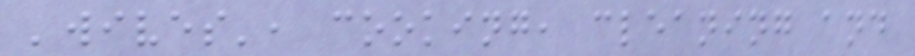'wives', cooking, cleaning and
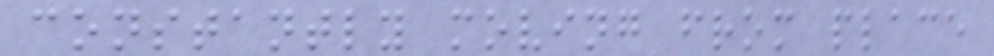constantly moving from place
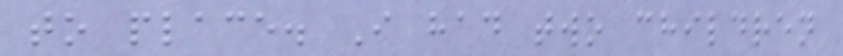to place. I had two children
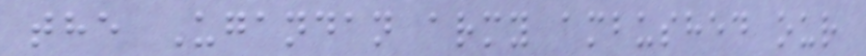the Ugandan army ambushed our
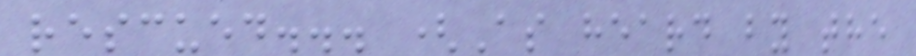rescued... (As heard by the
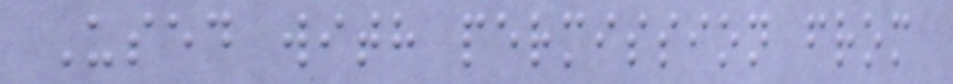Used with permission from
